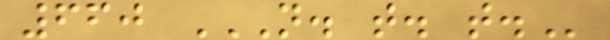660 N. T. T.
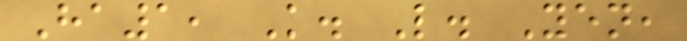Ha1, K. L. Yen,
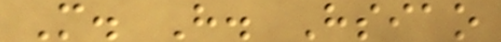M. H. Hsiao
